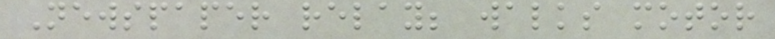Newspaper relay; walks motor
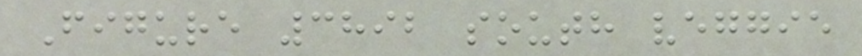Figure 3892 south veggie
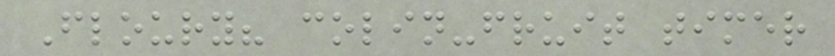Floury? colin-fruit timer
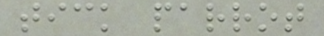tick parrot
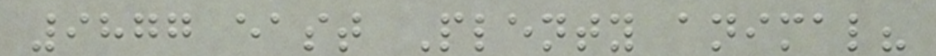9877 east Plenty animal?
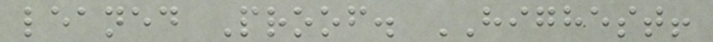leaned Proof. HIGHEST!
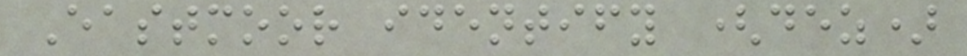Eastmoor identify (dez)
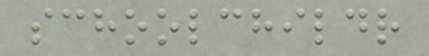schoolchildr
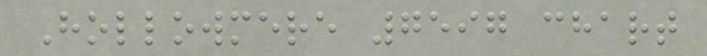Hollowmere 7597 chart
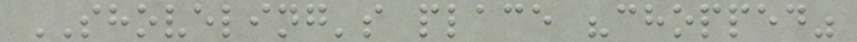SHOVELING's place "chopped"
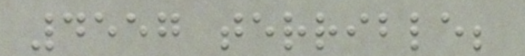4557 terrible;
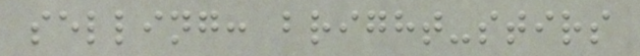selling: bright-stirs
